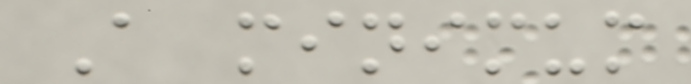A minimum
